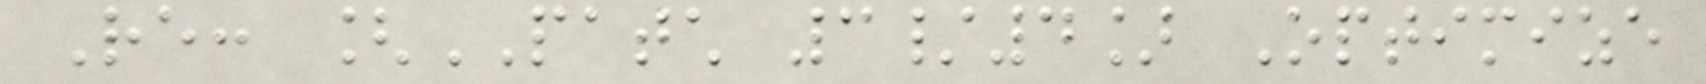Re: [PATCH 3/4] Optimize
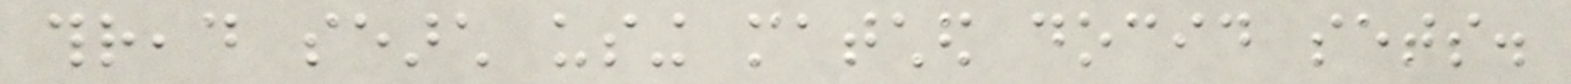thread search using matched docid sets.
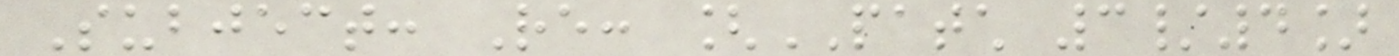Subject: Re: [PATCH 3/4]
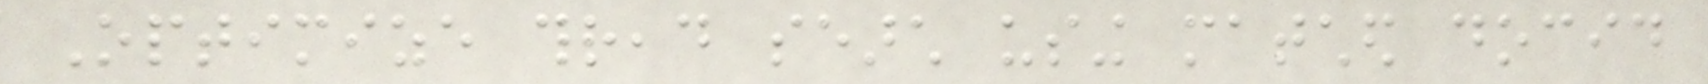Optimize thread search using matched docid
